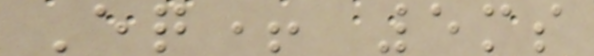Eq+ 5ms
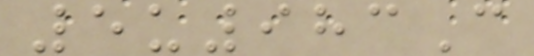5u983C
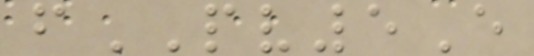fPV5E
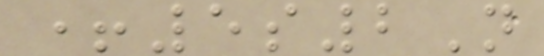+5s2N
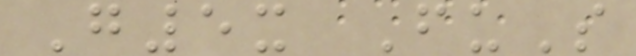G5x FuS
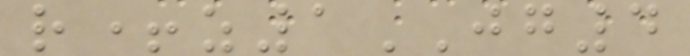r+z1JG4
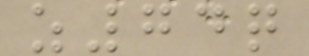z74q
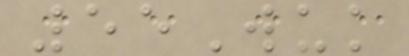55Wuk
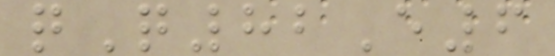qQ82E6
